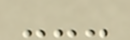---
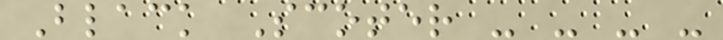Black Scoter - - - -
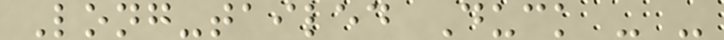Long-tailed Duck - -
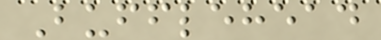Bufflehead
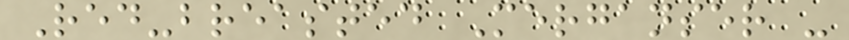Red-breasted Merganser -
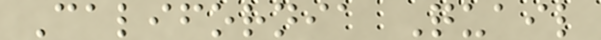California Quail
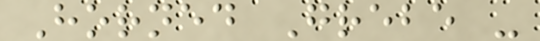Horned Grebe -
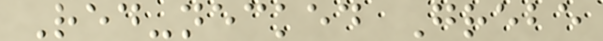Red-necked Grebe
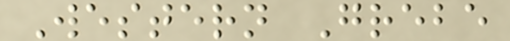Western Grebe
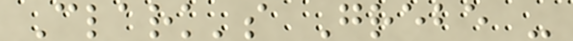Clark's Grebe -
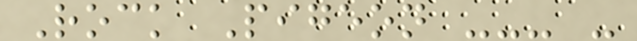Rock Pigeon --- -
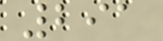291
